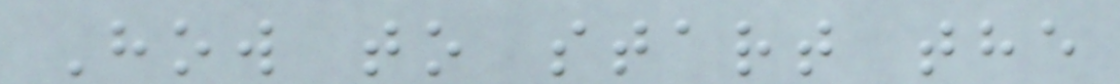How to start the
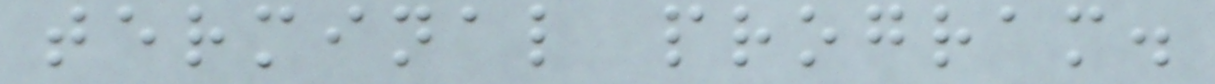terminal program.
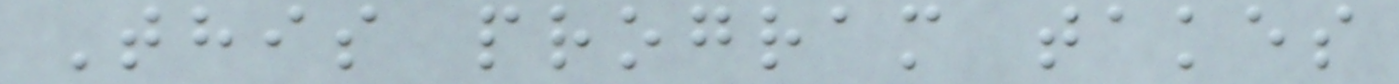This program takes
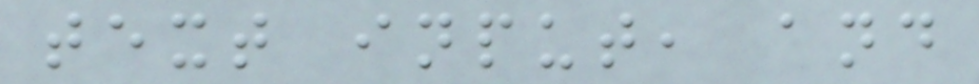text input, and
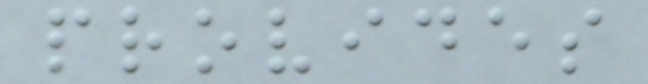provides
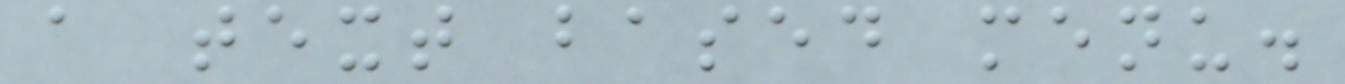a text based menu.
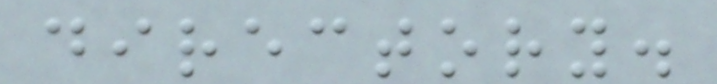directory.
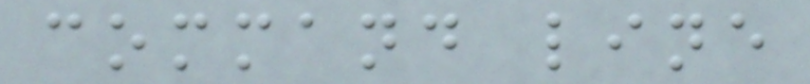command line
